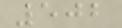502
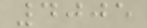4005
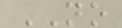NO
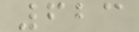623
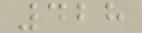428
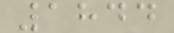1844
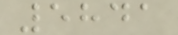5841
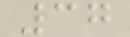37
